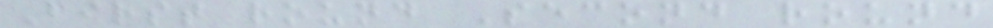First round Second round
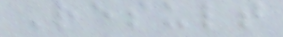Result
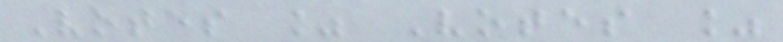Votes % Votes %
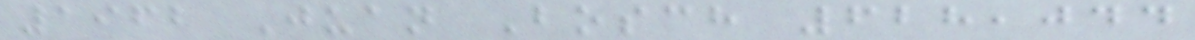1962 Juan Bosch 628,044
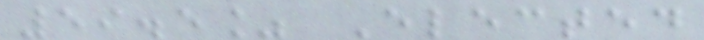59.5% Elected
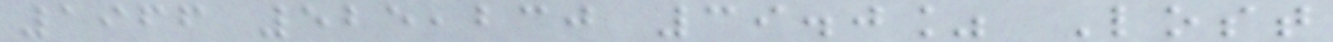1966 525,230 39.0% Lost
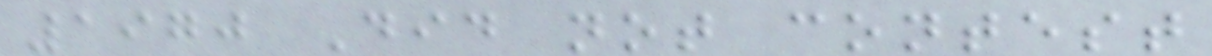1970 Did not contest
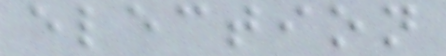election
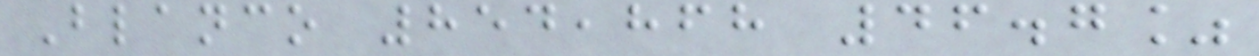Blanco 854,868 46.7%
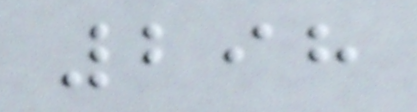298
